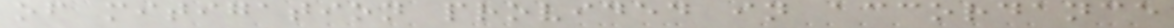of mitigation provided in accordance
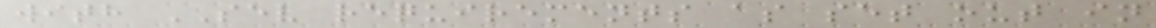with SEV requirements as set out in
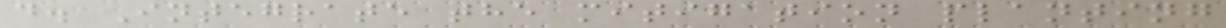d. Integrate the mitigation planting
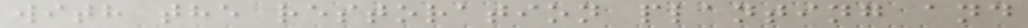with the restoration planting and
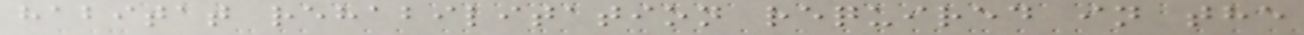habitat rehabilitation required in the
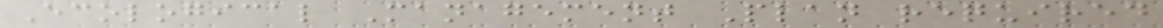Ecological Management Plan required
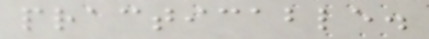practicable.
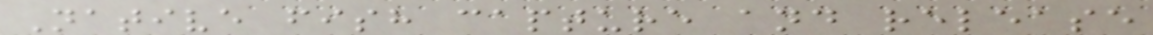Native fish capture and release
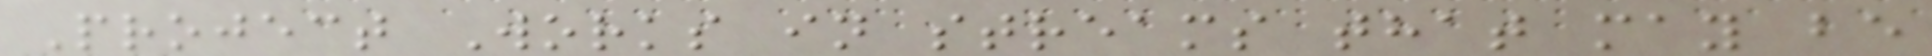Project Works in streams that may be
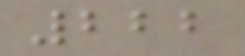222
